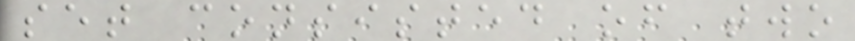set consisted of two
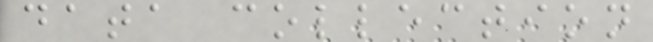data collection
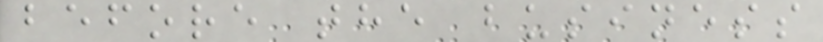before the business
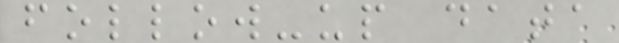follow-up data
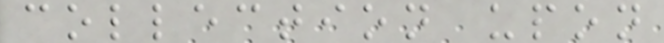collection upon
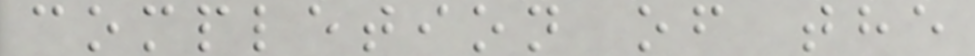completion of the
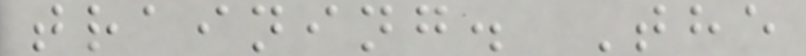training. The
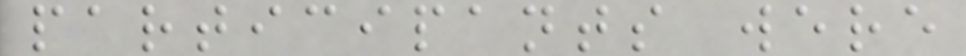participants were
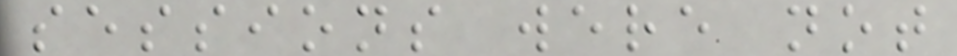sessions were not
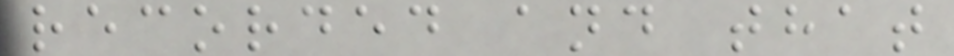recorded and that
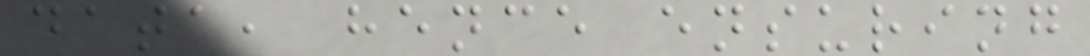data, hence ensuring
